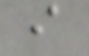i
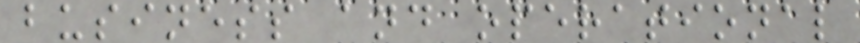business and operational
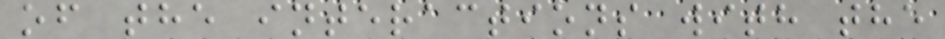of the interactions with the
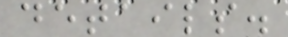details.
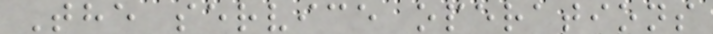The service operations
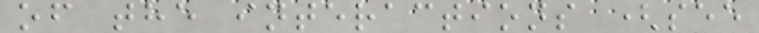of the interactions (see
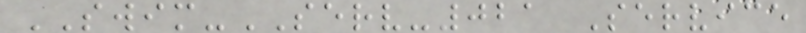SWIM-SERV-021 Service
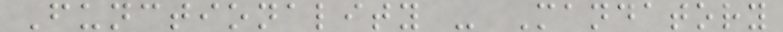Functionality - Mandatory
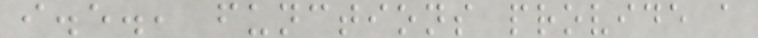i.e., functions provide a
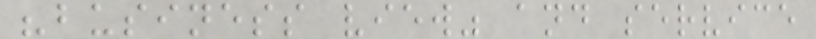"business view" and service
